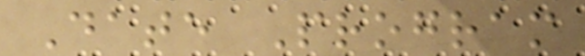Date Program
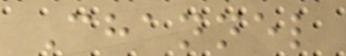Channel
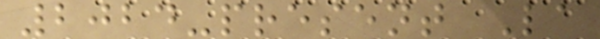2024-present La
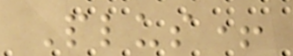Plus+
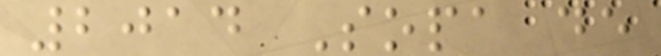2014 Sopa de
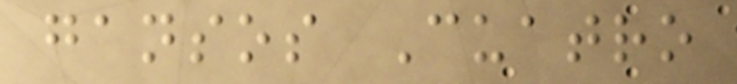gansos Cuatro
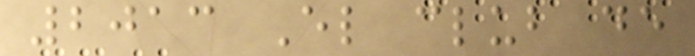2013 El club de
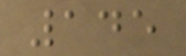145
